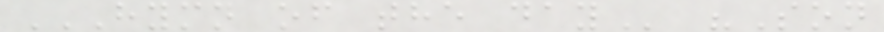HYMN OF THE DAY "Son
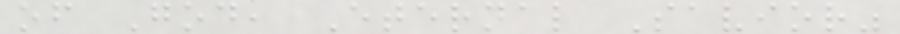of God, Eternal Savior"
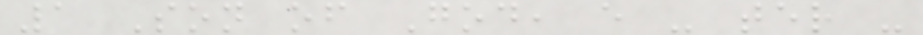1 Son of God, e - ter -
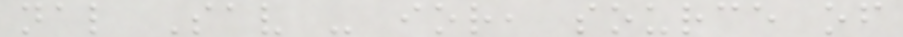nal Sav - ior, source of
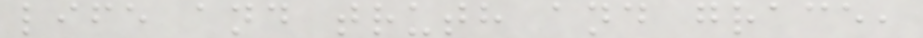life and truth and grace,
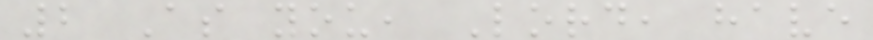2 As you, Lord, have
